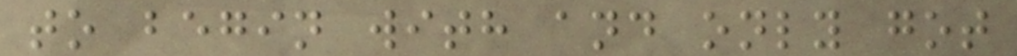to begin with and only got
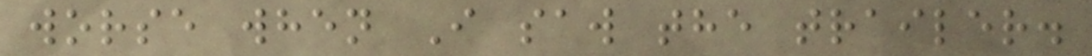worse when I saw the trailer.
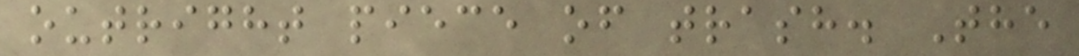outright piece of trash. The
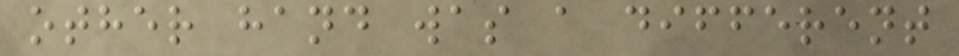other hand was a different
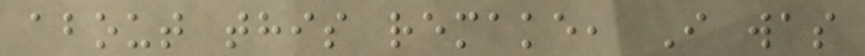about this remake, I was
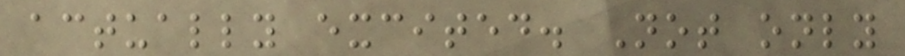actually excited. Not only
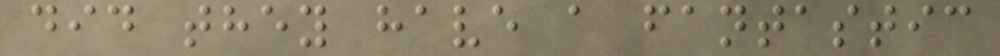did they have a fantastic
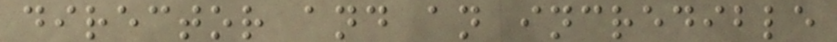director and an incredible
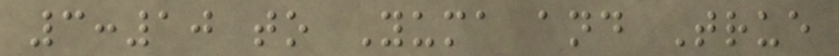3:10 to Yuma and True
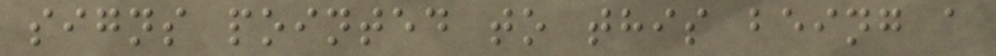signs pointed to this being a
